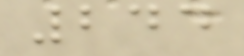244
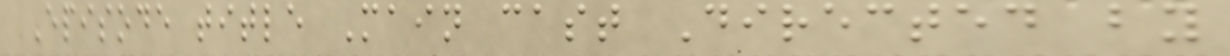Episode title Main cast Directed by
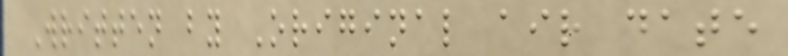Written by Original air date
